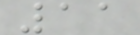11
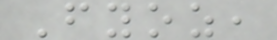Fyoz,
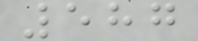587
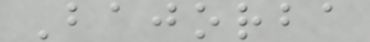Bajorba
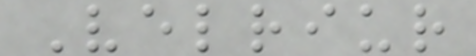Velriur
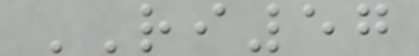RI57
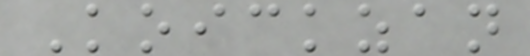Koickzan
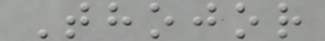Thojor
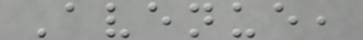Avenue,
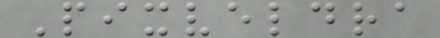Pixveldra
